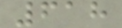618
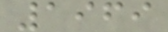1969
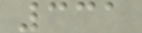331
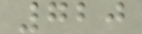720
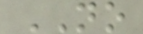NO
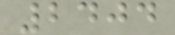2404
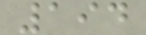194
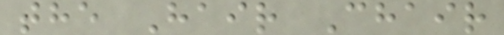the Hair Chair
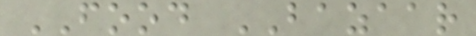FOOD BAZAAR
